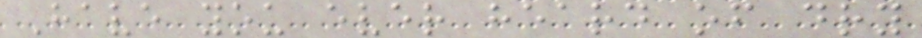Have you ever heard of dry
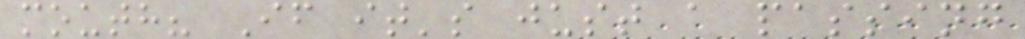mouth? If it's just a passing
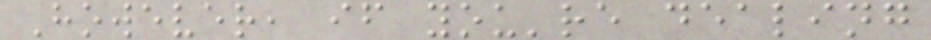However, if you're dealing
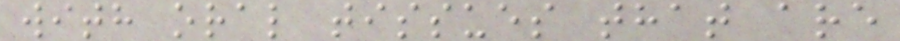with oral tissues that are
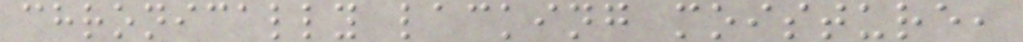chronically lacking moisture,
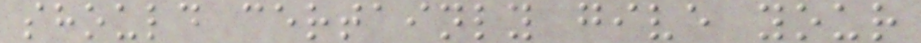should certainly give your
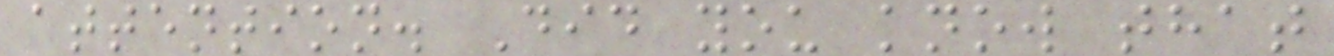attention. Did you know that
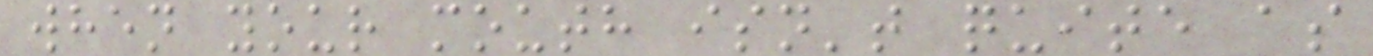when your mouth isn't quite as
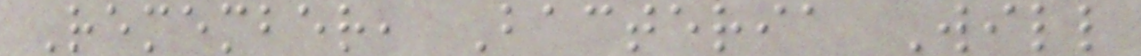Remember, Bacteria Will
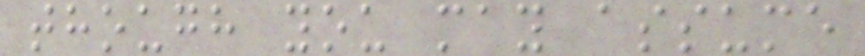though you may assume
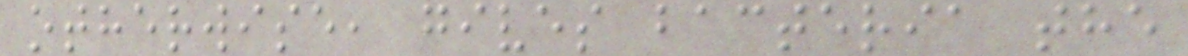otherwise, gives bacteria the
